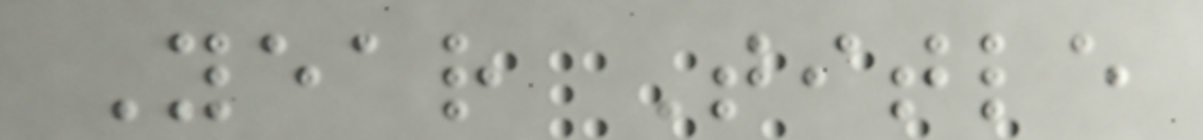Year Title
